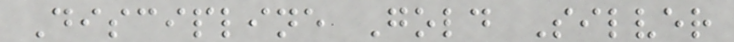Discipline Gold Silver
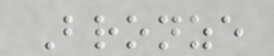Bronze
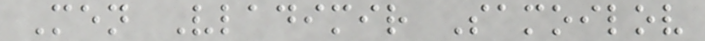Men Vladimir Samoilov
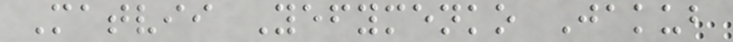Matvii Yefymenko Jakub
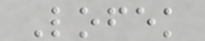Lofek
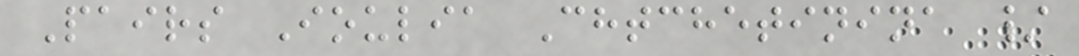Pairs Ioulia Chtchetinina /
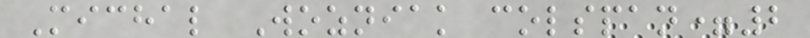Michal Wozniak colspan=2
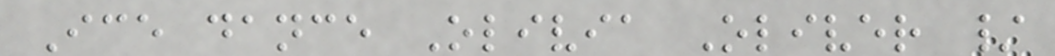Ice dance Olivia Oliver /
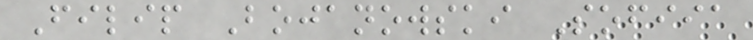Filip Bojanowski Sofiia
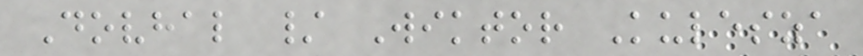Dovhal / Wiktor Kulesza
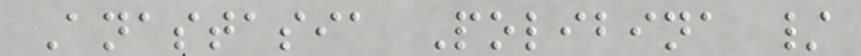Anastasia Polibina /
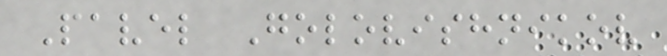Pavel Golovishnikov
